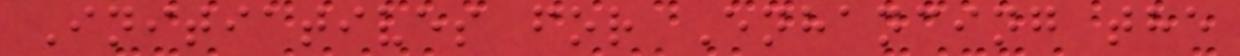Initiatives for Enhancing the
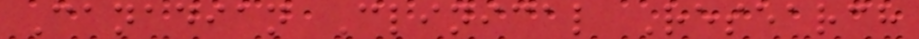Canadian Clinical Research
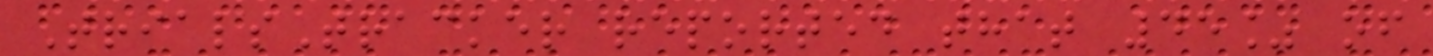TrialsTracker reported that 45% of
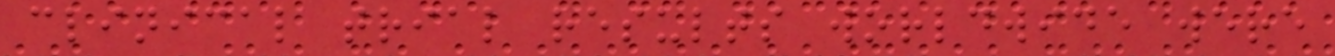clinical trial results worldwide were
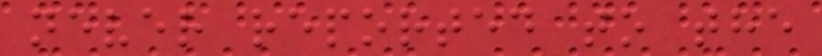never reported to the
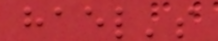hael's
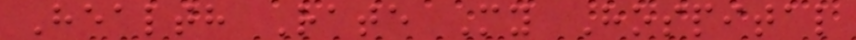Health Rate My Hospital
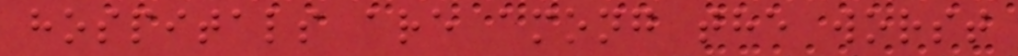hospitals are among the worst
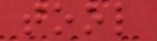tool
